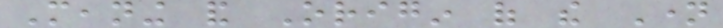Meaning and Origin of the Name
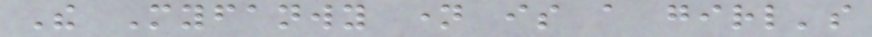The Myfanwy name is a girl's
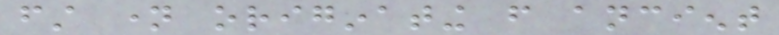first name originating from ancient
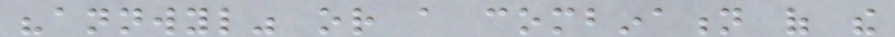"annwyl" or a combination of the
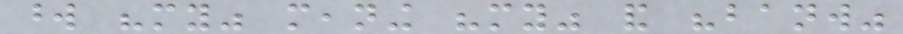word "my" meaning "my" and "banw"
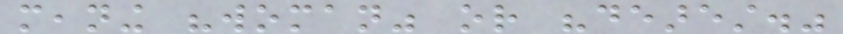meaning "woman" or "dearest."
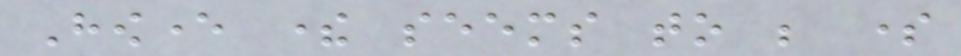However there seems to be some
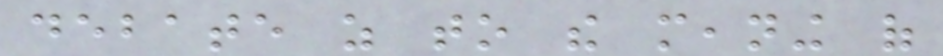debate as to the meaning of
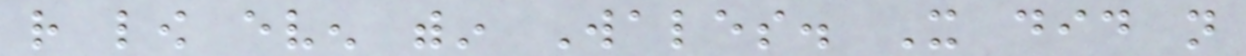rather low even within Wales. It did not
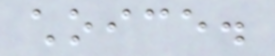choice.
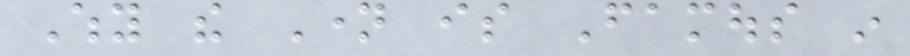Why the Name is Famous in
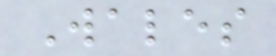Wales
